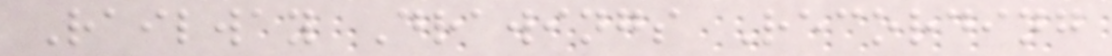Railway Drawings Recording
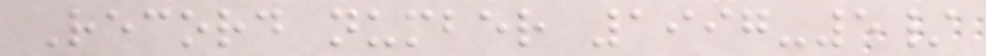Record number 1997-5/
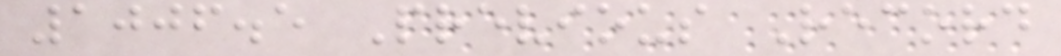1006.5 Previous Record
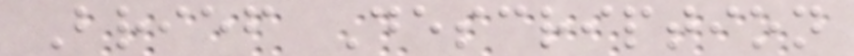Brief Description
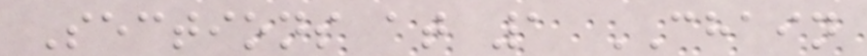Sections at 1 CHAIN
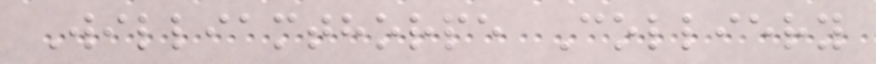Williamthorpe Colliery
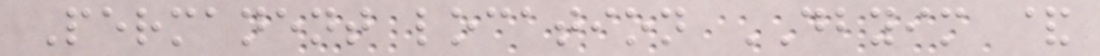Permanent location DBYIM &
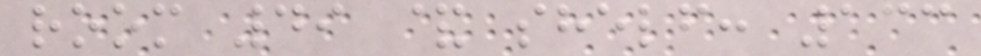room 49 & shelf: 133
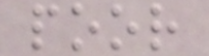poor
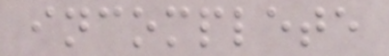incomplete
